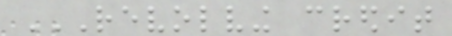REVOLVING CREDIT
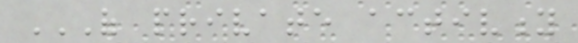OF PRIVATE ACTIVITY
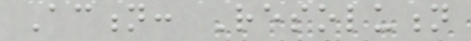Action: Resolution
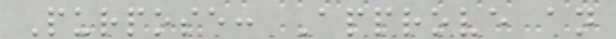Purpose: Approve an
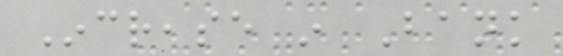Increase in Bank
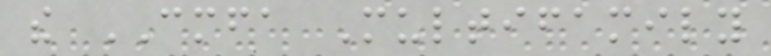the CMFA Multifamily
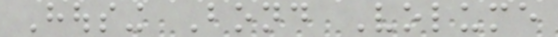Housing Bond Volume
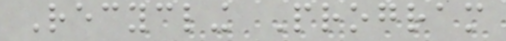Recycling Program
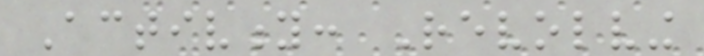Activity: Revolving
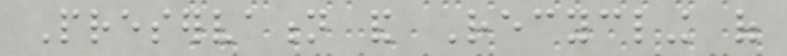Preservation and Recycling of
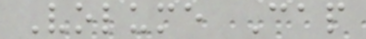Volume Cap
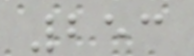253
